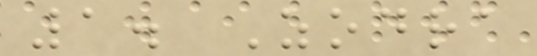1. Zodra
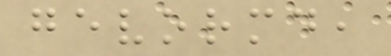gevormd,
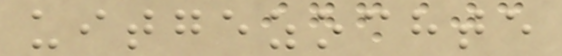uitgezochte
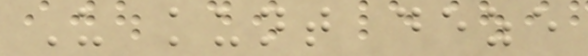U kunt deze
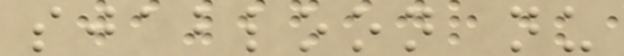sjabloon nu
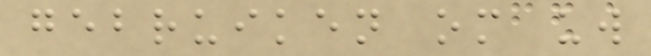gebruiken om uw
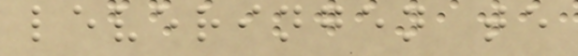leveringen te
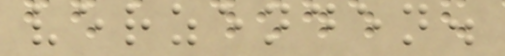verzenden.
